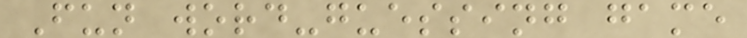Fun word-guessing game
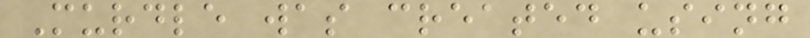Murdle was created using
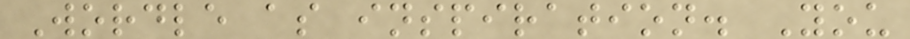Wordle as inspiration. You
